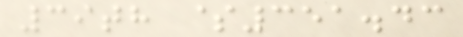39th $351.43
